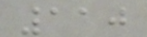110
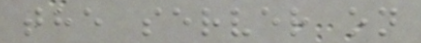the server on
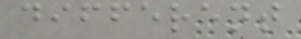different
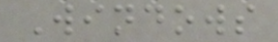Windows
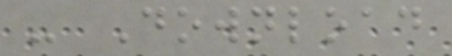- Download
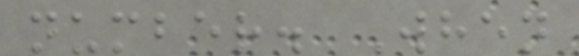number. When
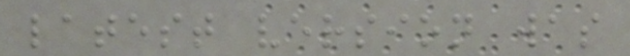latest version was
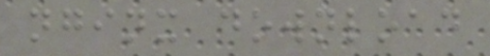nginx download
